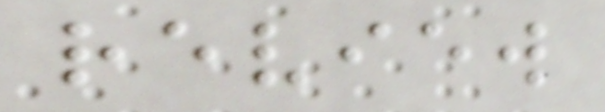review
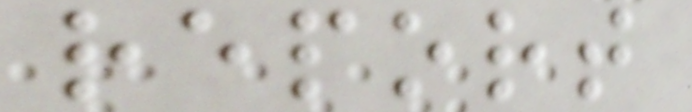report
